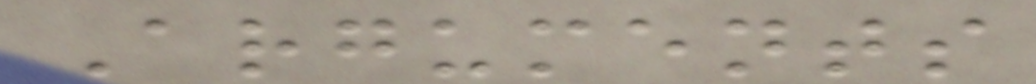Arguments
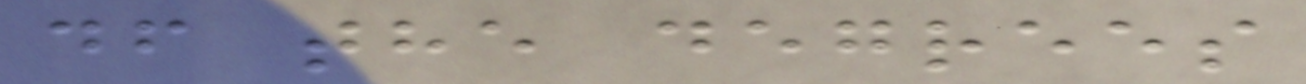df the degrees
